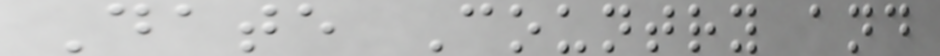Date Country and
